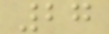27
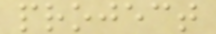project
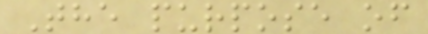The purpose of
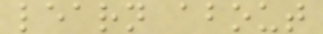learn about
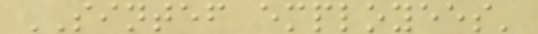SINTEF employees'
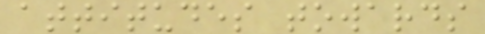attitudes towards
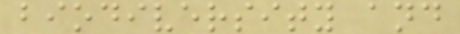biodiversity and
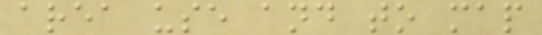area use and to map
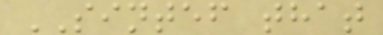SINTEF that
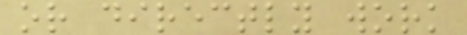or directly work
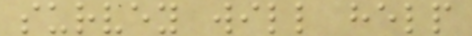survey will help
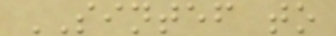SINTEF to
